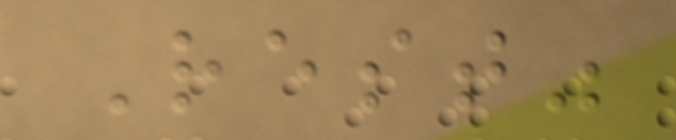Rest"
